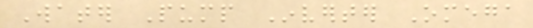Water Pump Inverter Omega
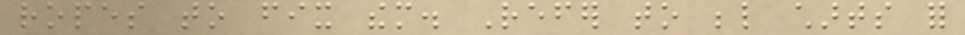ropes to fix them. Refer to below charts for
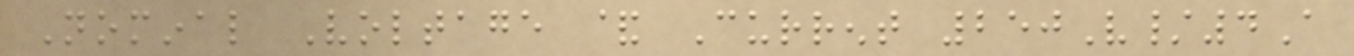Nominal Voltage & Current 250V/4A
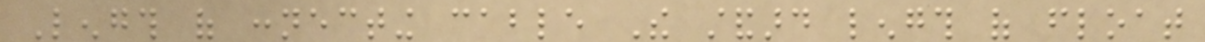Length of connecting cable The standard length of float
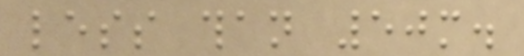less than 50m.
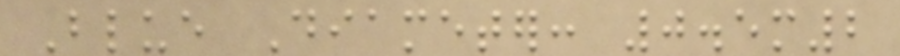Blue Diameter: 0.5m2
